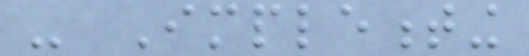- Implementing
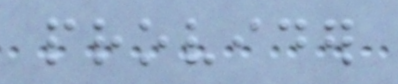provider
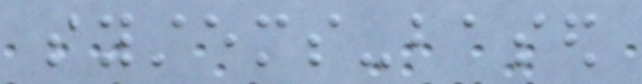systems-based
